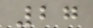27
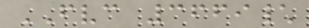FVC 3669\
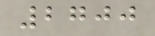2700
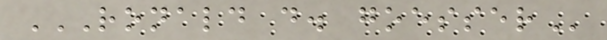RONALD D. GOESSER
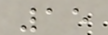15
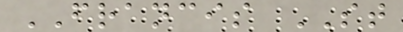FRANCIS ST
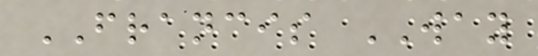FRANCIS WAY
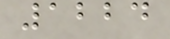1224
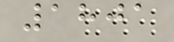1801
